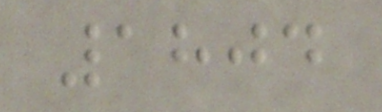1804
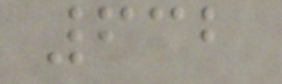632
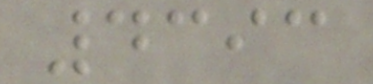4393
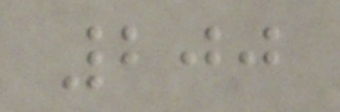200
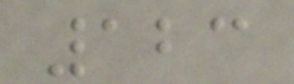123
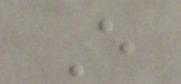E
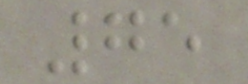75
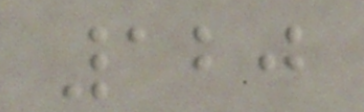120
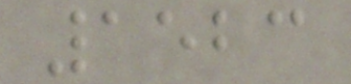1523
